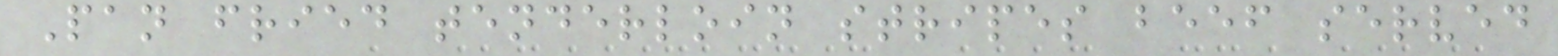Pan fried tenderloin stripes beef served
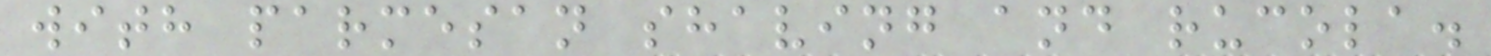with parmesan shaving and rucola.
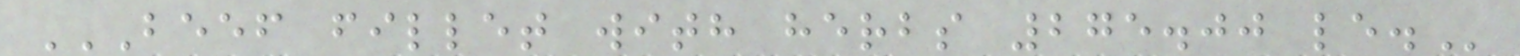BEEF FILLET WITH HERBS 275.00 LE.
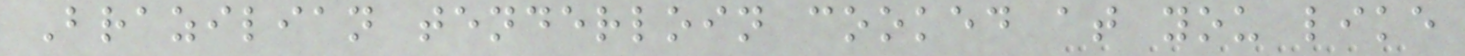Brazilian tenderloin cooked at you like
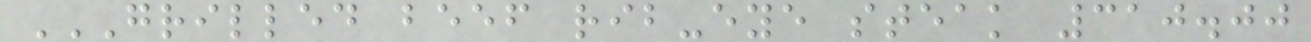GRILLED BEEF RIB-EYE STEAK 310.00
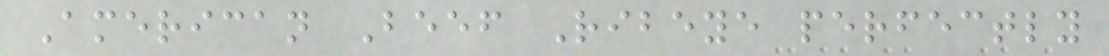American Beef Ribeye perfectly
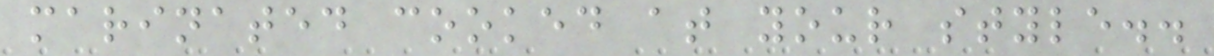marinated cooked at your style..
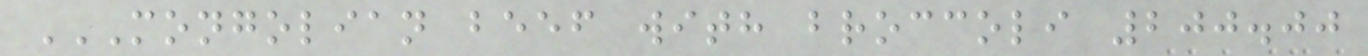MONGOLIAN BEEF WITH BROCCOLI 200.00
